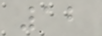12
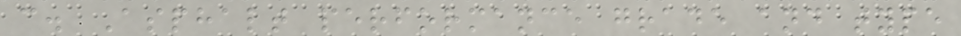c. Asphalt performance grade and type
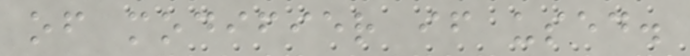of modifier if used.
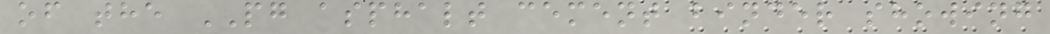of the PG asphalt cement binder showing
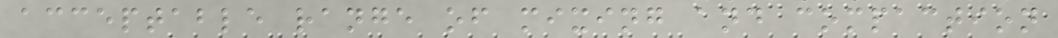acceptable range of mixing and compaction
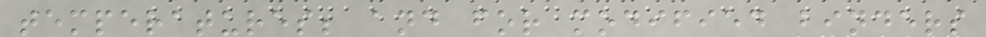temperatures; and for modified binders
